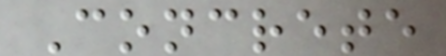Concrete
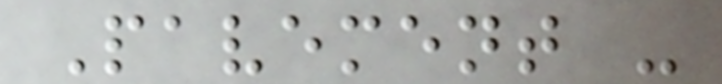Pavement -
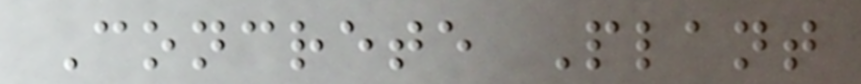Concrete Plant
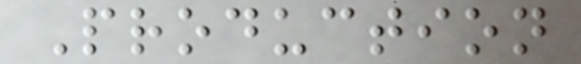Production
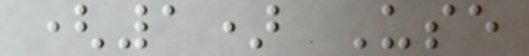(1) Use
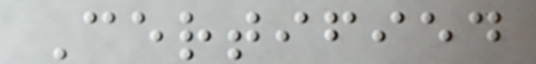Certified
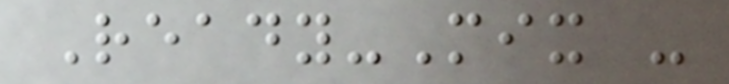Ready-Mix -
